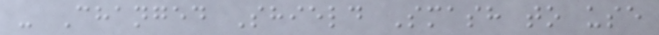- Changed Shield Smash to use
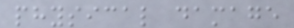physical damage
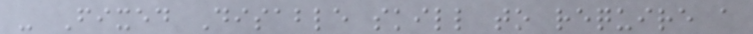- Fixed Disable skill to require a
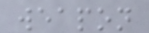weapon
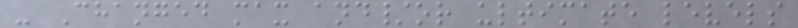- Changed max and/or ultimate levels
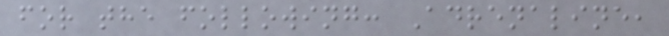for the following: Adrenaline,
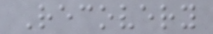Recovery
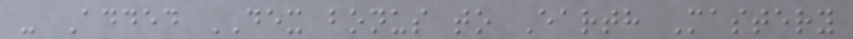- Added DEX bonus to Earth Mastery
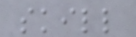skill
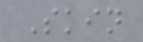Skin
